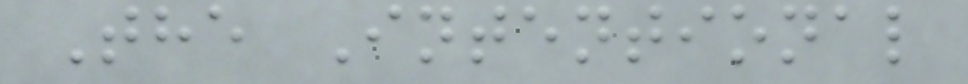The Intentional
